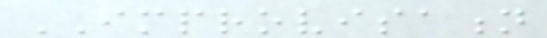IMPROVISATION
